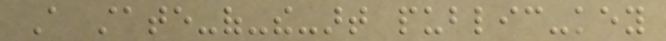A state-of-the-art public-key
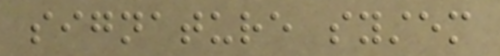signature system
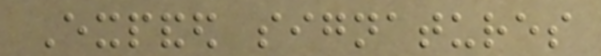Expanded signatures
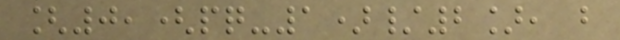[0,(pq-1)/2], but
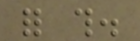for this.
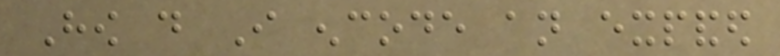How do I encode an expanded
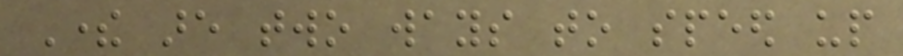There are two ways to speed up
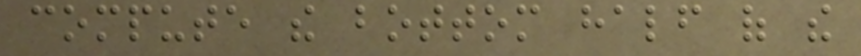compute the bottom half of the
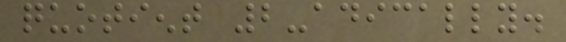quotient 2-adically.
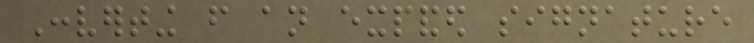Converting from an expanded signature
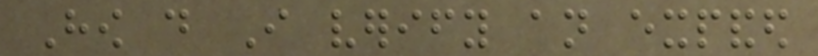How do I verify an expanded
